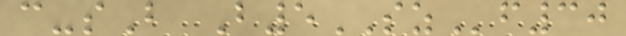c-sB B5SZf30
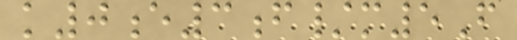k0e3f/m5F
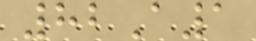82A1
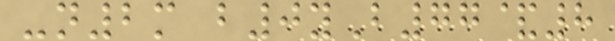-n2m b0yB77&8
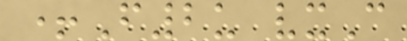+F2u vxC
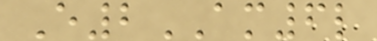E2AM6l
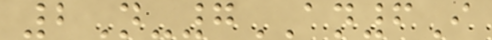2N-7AN6I
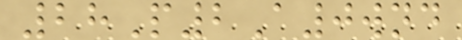28P2A0wnd
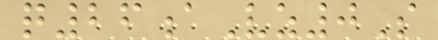q26aVz0S
